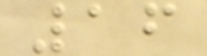16
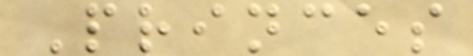Princes
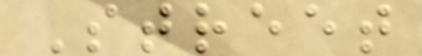Street
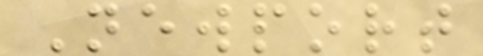Newport
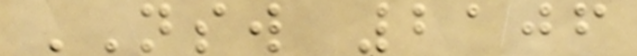NSW 2106
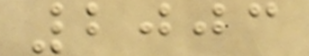2003
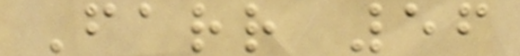Farr 56
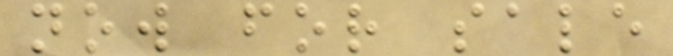now for sale
